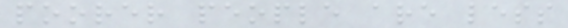poorer people are less
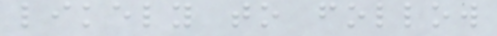likely to follow
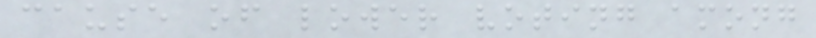cause of lower voting among
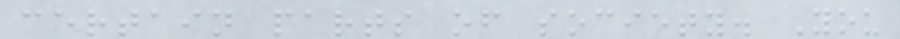certain parts of society. You
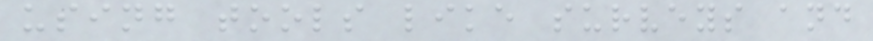using tools like surveys and
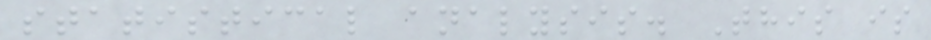statistical analysis. This is
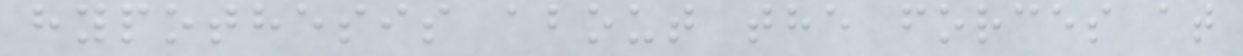hypothesis about the forces at
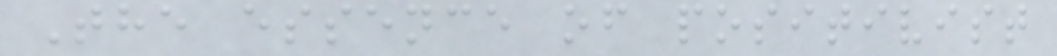The essence of positivist
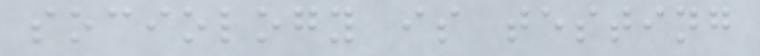sociology is testing
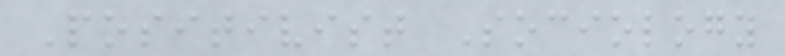Positivist Sociology
